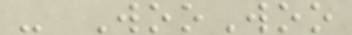- WooWoo
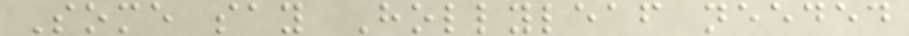Some say Hollyleaf needed
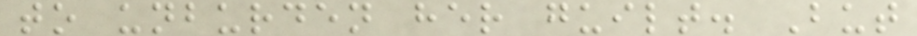to unburden her guilt. But
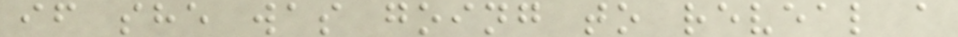if she was going to reveal a
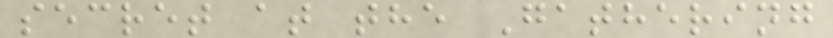secret at the Gathering
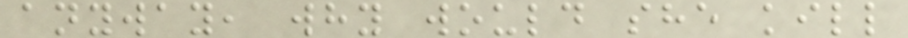anyway, why would she kill
